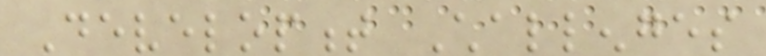Development Challenges
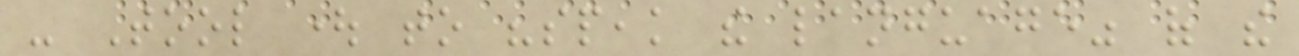- Tool ought to "speak the language" of the
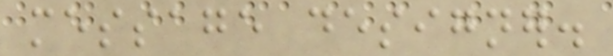message designer.
